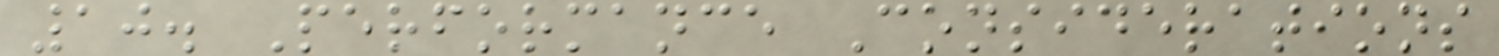10. Performance Considerations
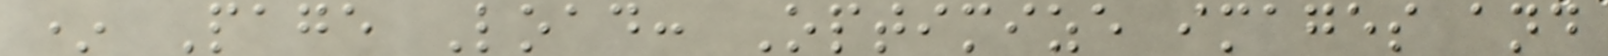* Page Load: Optimize images and
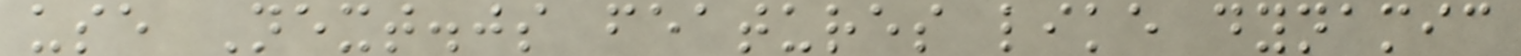use Next.js features like dynamic
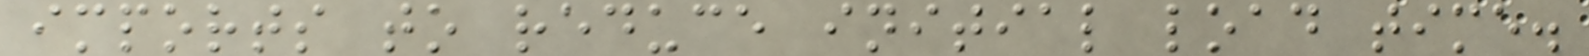imports to reduce initial load time.
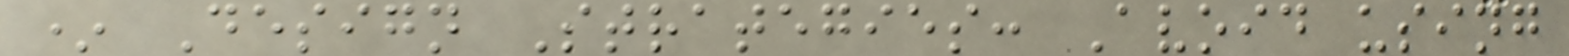* Design Strategies: Avoid using
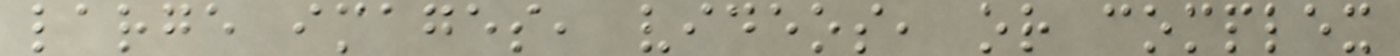large images, videos, or complex
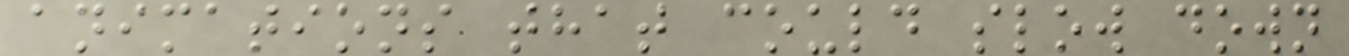animations that could slow down
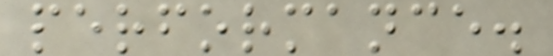performance.
